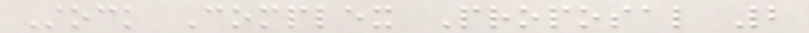Stock Complex Proposal 2
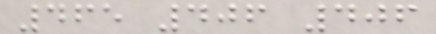465 406 406
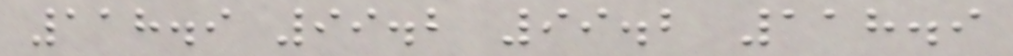118.9 99.2 99.2 118.9
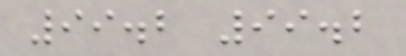99.2 99.2
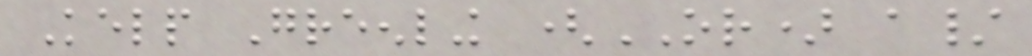Kelp Greenling (OR) a/
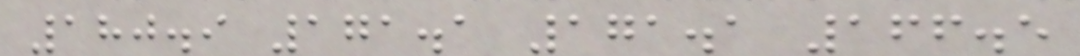180.9 171.1 171.1 166.5
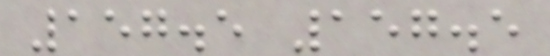157.5 157.5
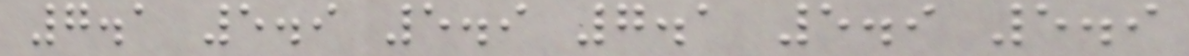7.1 5.9 5.9 7.1 5.9 5.9
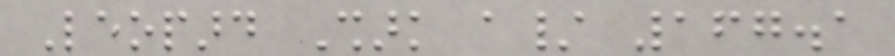Leopard Shark a/ 167.1
